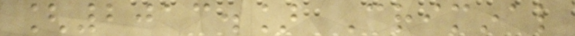[2013.] Criminal
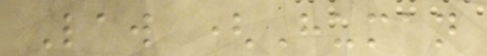Law (Human
